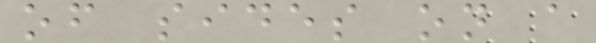of sides on a
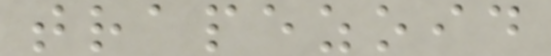trapezoid
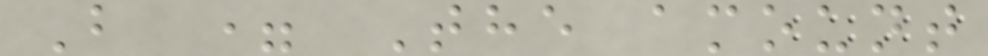B = The amount
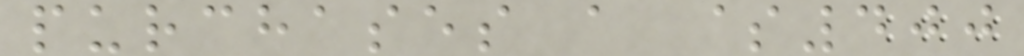purchases a $400
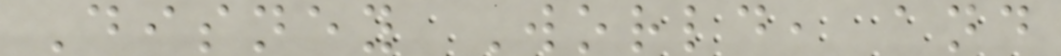Disney World, and
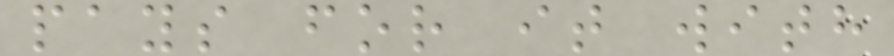pays for it with
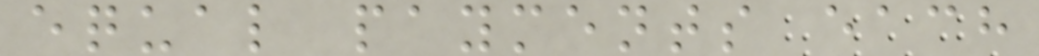equal payments each
